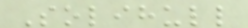Solihull
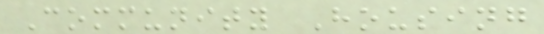Community Housing
